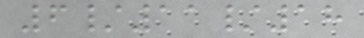6/11/18
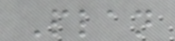Plan
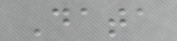Data
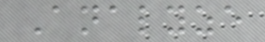Analyze
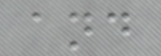and
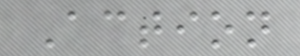Action
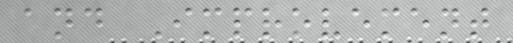and Improvement
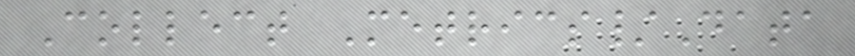Collect Metrics/Data
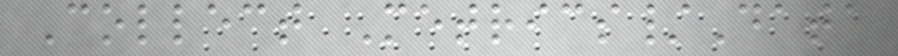Collect Metrics/Data
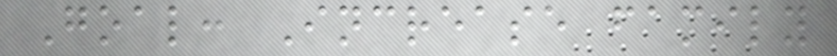Goal: Increase family
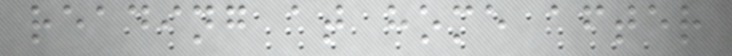reading at home after
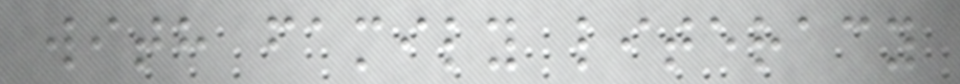with family literacy
